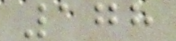178
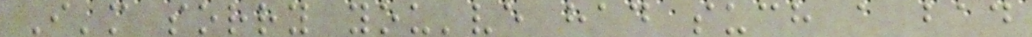I'm sorry you've had such a bad
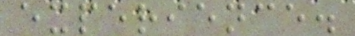experience.
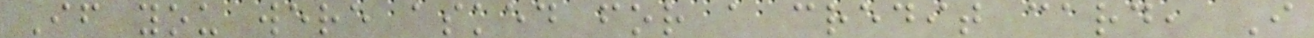If you were asked for a credit card, I
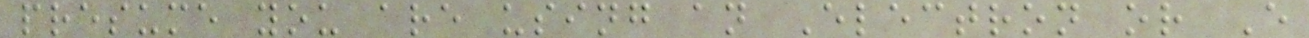presume you are using an Electron or E
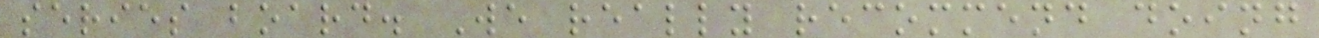series board. We really recommend doing
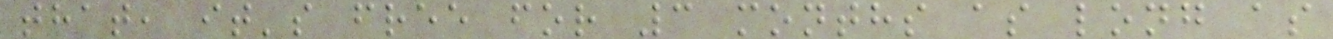that, it's free for 3 months as long as
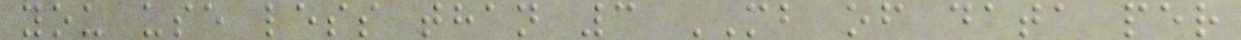you use less than 3 MB of data per
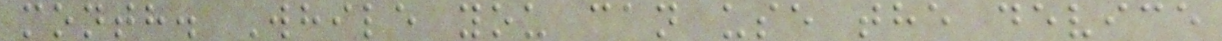month. While you can use the device
